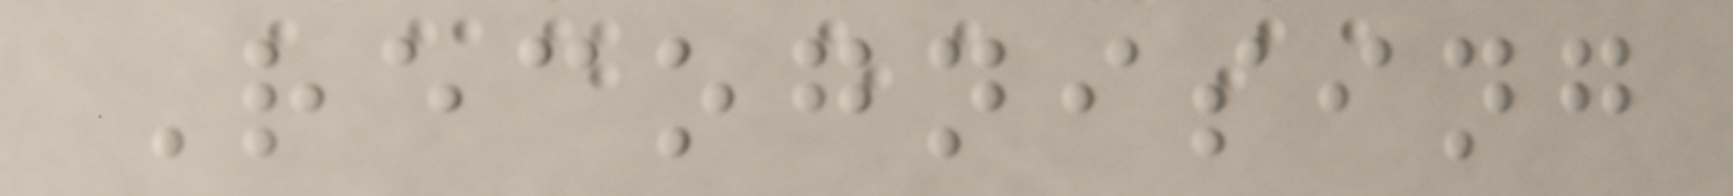Recognising
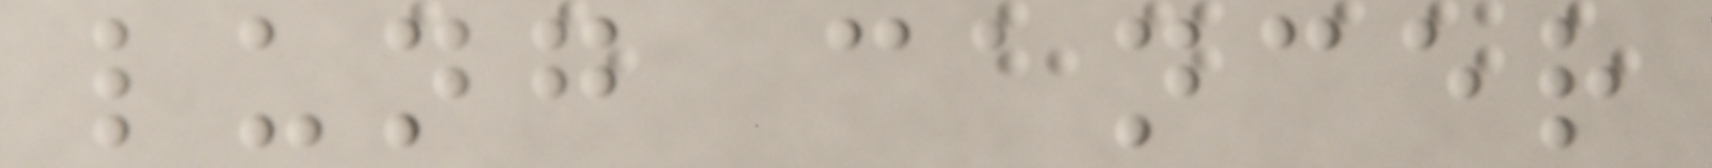lung cancer
